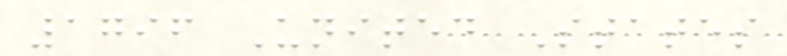1796 United States
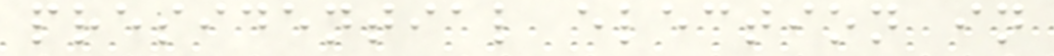presidential election in
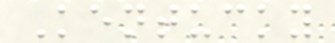Kentucky
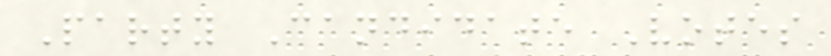Party Candidate Votes
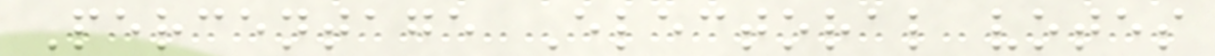Percentage Electoral votes
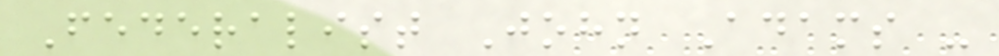Federalist John Adams -
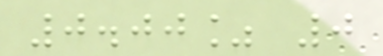0.00% 0
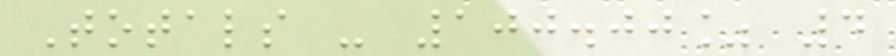Totals - 100.00% 4
